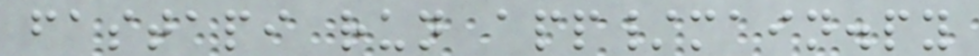fastapi run app/main.py
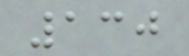130
